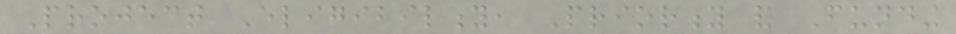Project Eligibility, Priority and Funding
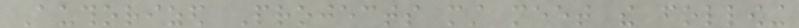Authorized Projects must meet the following
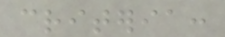criteria:
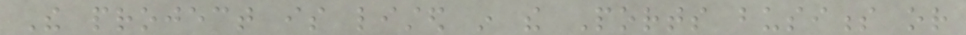The project is listed in the Ports business or
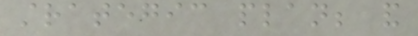strategic plan; and
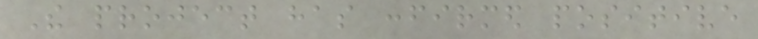The project has confirmed positive
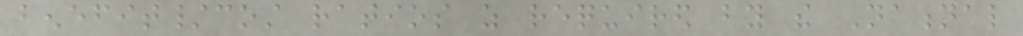benefit/cost ratios as required by the National
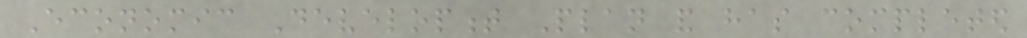Economic Development Plan and has completed
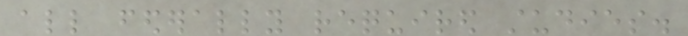all federally required studies.
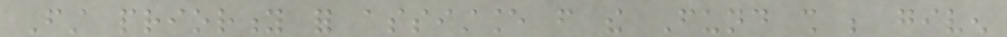First priority for assistance from the Fund shall be given
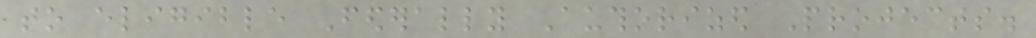to eligible Federally Authorized Projects.
